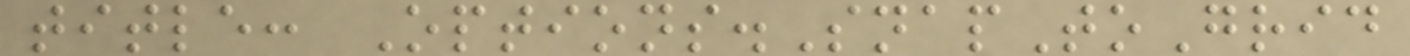title: Options.SnapToGrid
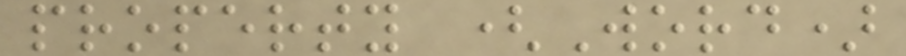property (Word)
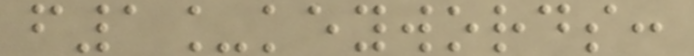f1_keywords:
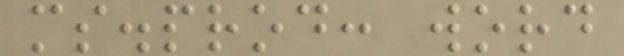ms.prod: word
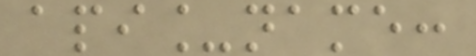api_name:
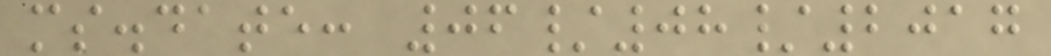ms.date: 06/08/2017
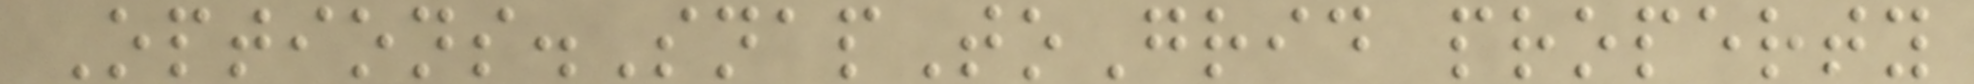Options.SnapToGrid property
